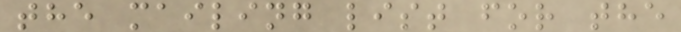the mailing list for the
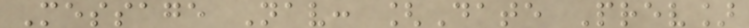Message Nav: [Date Prev]
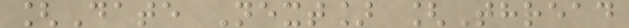[Date Next] [Thread
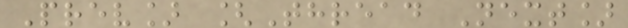Prev] [Thread Next]
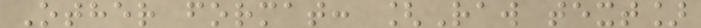Other format: [Raw text]
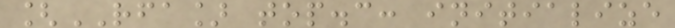[RFA] top.c: initialize
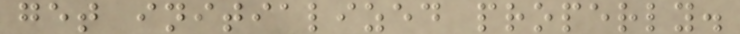get initialized properly.
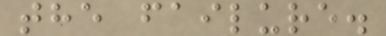the failure.
